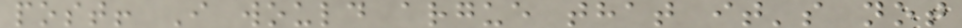post! I would argue that it's not
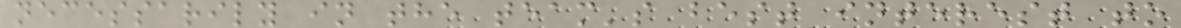necessarily in the team's best interest to
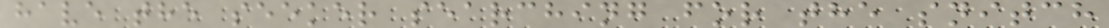have the seeker searching for the snitch
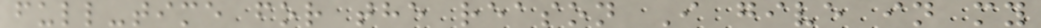full-time for the reason I give in my
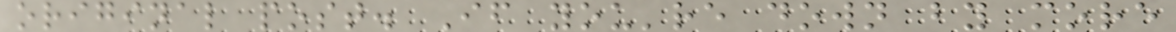original post. If you're down by more
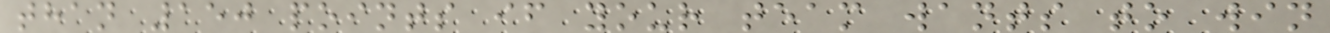than 150 points if your team wants to win
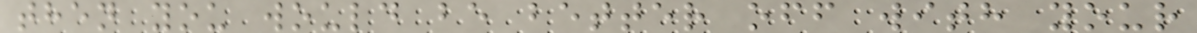then you would be better off with your
